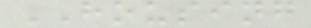HOUSING
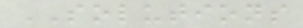SOLUTIONS
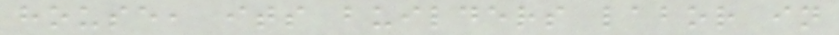house, its builders labor in
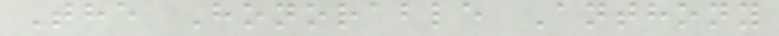The Honorable Anthony
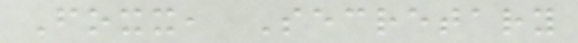Foxx, Secretary
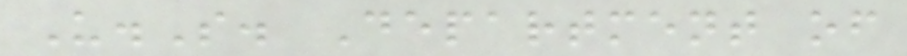U.S. Department of
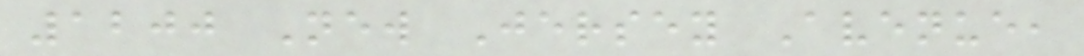1200 New Jersey Avenue,
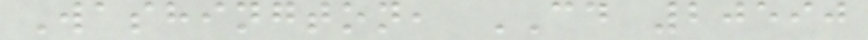Washington, CD 20590
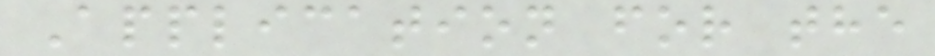Application for the
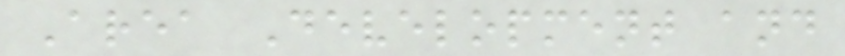Area Development and
